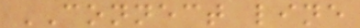CONNECT line
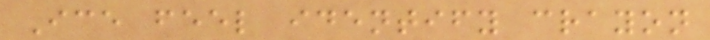Ice feel identify crayon
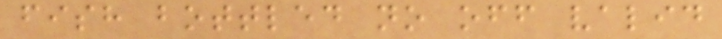fish bottled no off valid
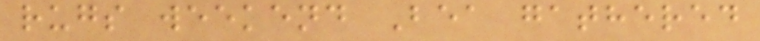rugs weekend Bea gathered
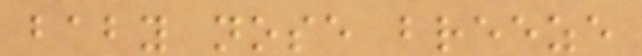baby nose breeze
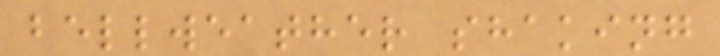bellweather shaking
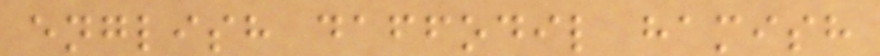english daffodil hamish
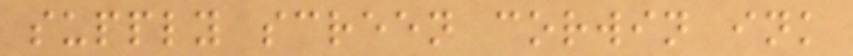supply screen corwin ink
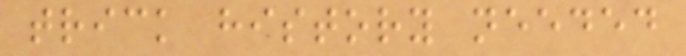trick history needed
